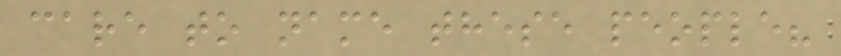care to name these people?
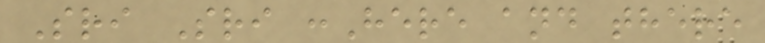Sri Sri :Here and there
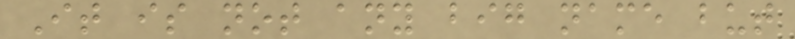It is not any big name but
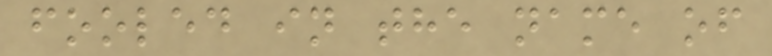fooled in the name of
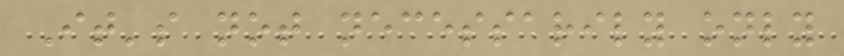It's not necessarily only
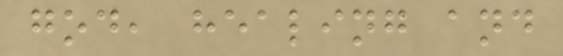god, healing and
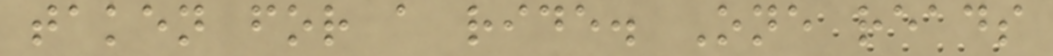taken for a ride. One reads
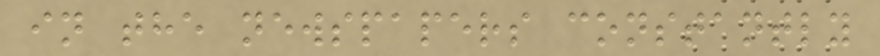in the newspapers constantly
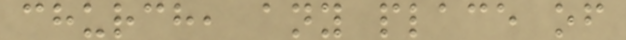church, any place of
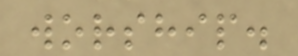worship.
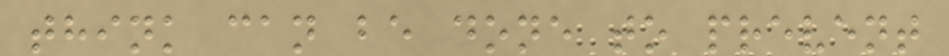think can be done to prevent
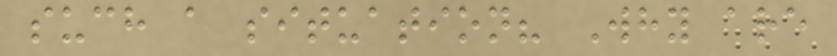such a situation? Why are
